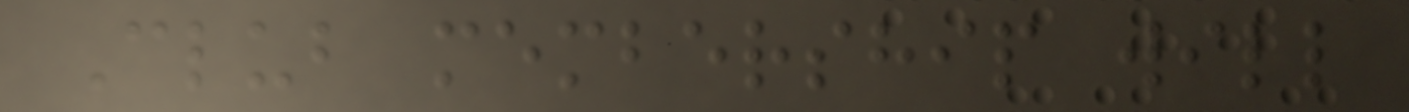Club membership will
